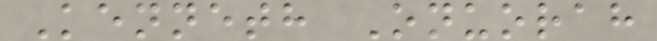Kenneth Onuorah
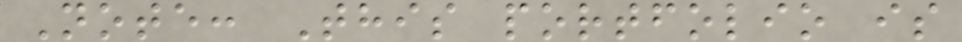Note: This portfolio is
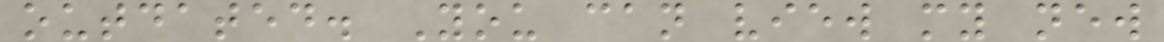outdated. You can view my new
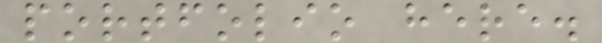portfolio here.
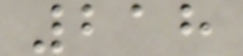218
